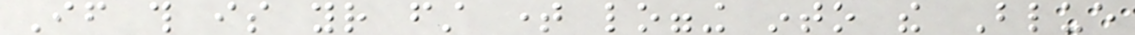If this is your first time logging into the Blue
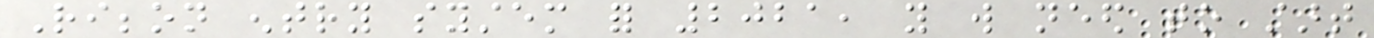Ribbon entry system for 2021, you will need to start
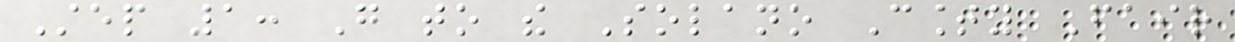Step 1: Go to the Solano County Fair
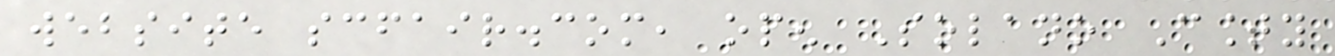website scfair.com, open Solano County
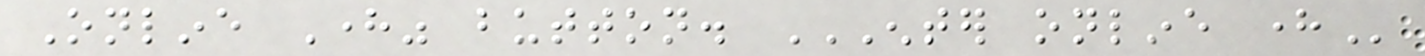Online Here" button. ENTER ONLINE HERE
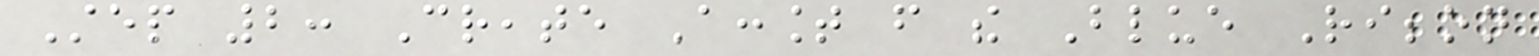Step 2: Create Account from the Blue Ribbon
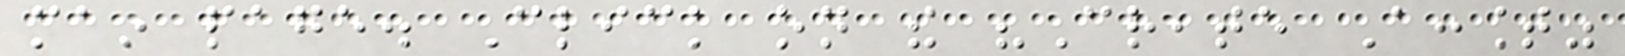main page. Click on the "Create Account"
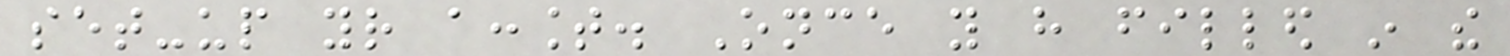set-up your account. Once you have filled in the
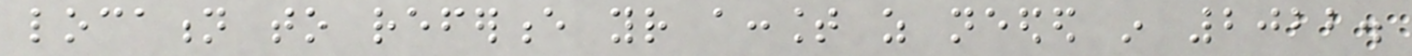location to reference your account as needed in 2022.
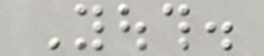Youth.
